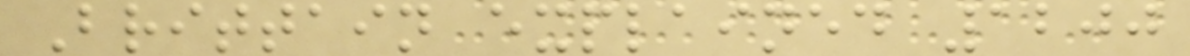Brittain explained 1200
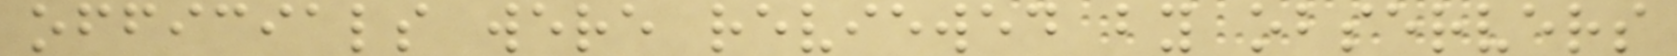officials were reviewed by observers
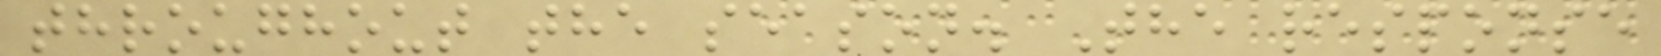throughout the season. The response
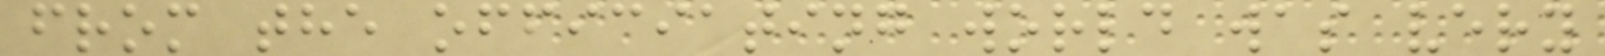from the officiating world was very
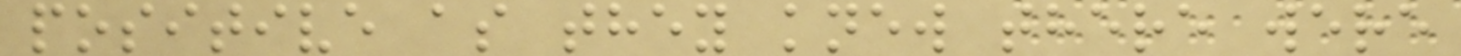positive as they knew there were
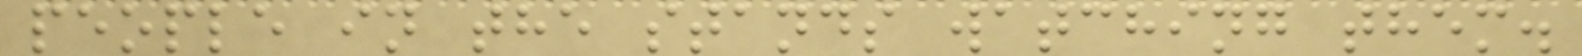people in the stands watching them.
